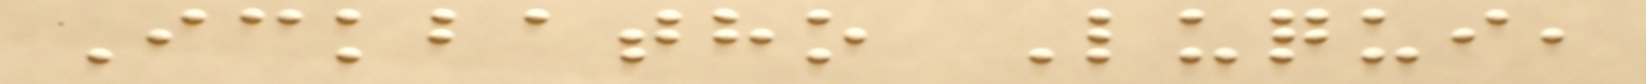Ickbatho Luqui,
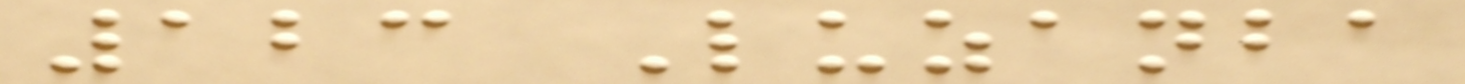123 Luzanba
